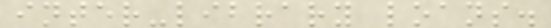inter-library loans.
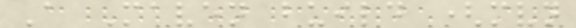A Maven build (mvn
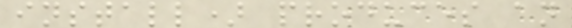install) produces an
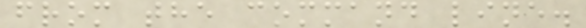from the command line.
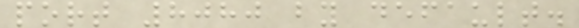port 8080 by default.
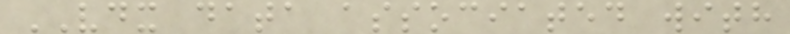VDX data associated with
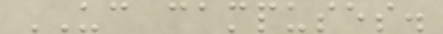UC campuses.
